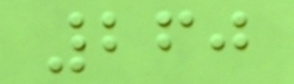260
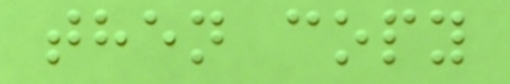then copy
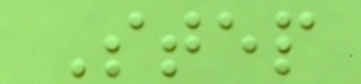Step
